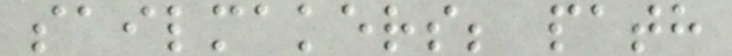sailmakers; path
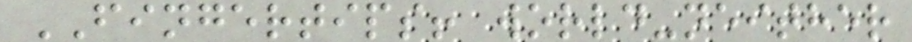FINGERTIPS! world-neither
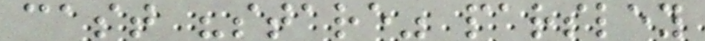cast "stare" parsley
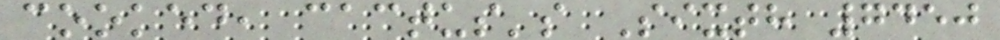cooked, cactus's Sixth 7450
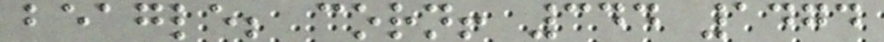beagle; corn! 344 1474
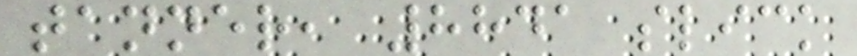tanner, 8841 slick
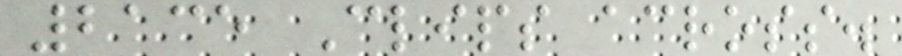2135 Clips across.
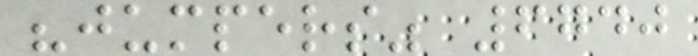"jumpers" 6740
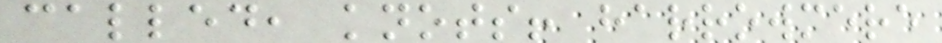called, knots! harrowmere
